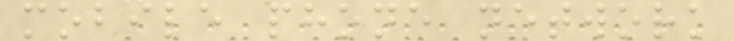mobile phone network
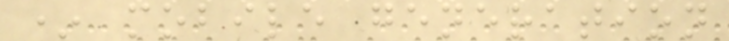* mobile generation
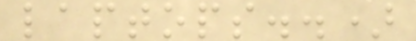laptops..)
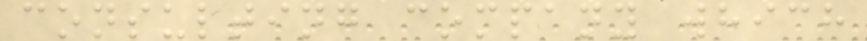consulting company which
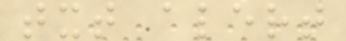txt alert
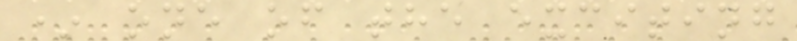* one of the exciting
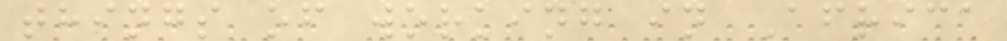things of working in Africa
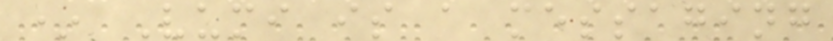* Vumi is a messaging
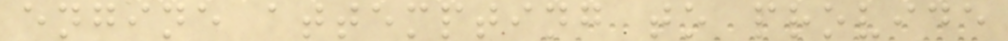engine attempting to provide
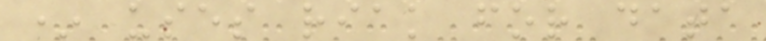* uses riak for data
